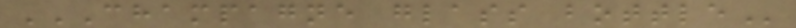CHAMPAGNE GLASS BOTTLE
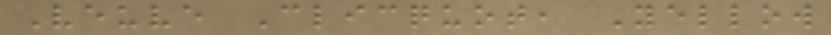Veuve Clicquot, Yellow
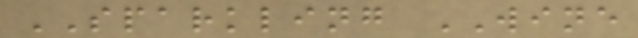SPARKLING WINE
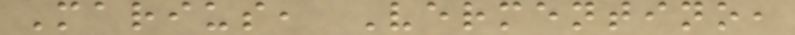Marius, Vermentino,
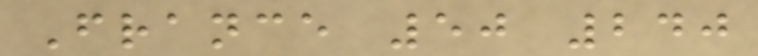France 50 240
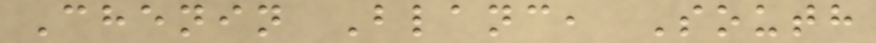Chenin Blanc, South
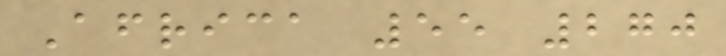Africa 55 270
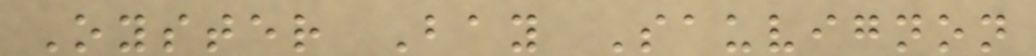Oyster Bay Sauvignon
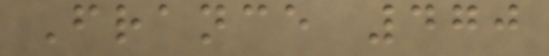France 470
